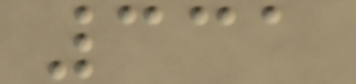331
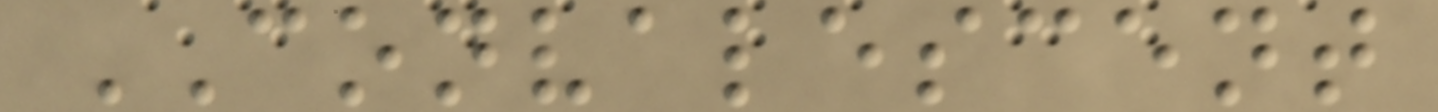CONVALESCENT
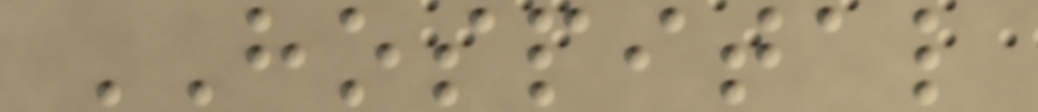HOSPITAL
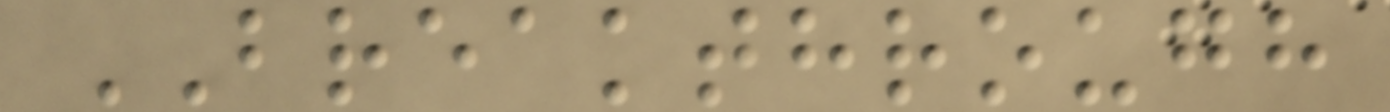BREAKTHROUGH
